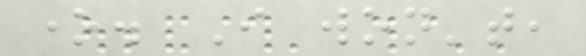one. I won't,
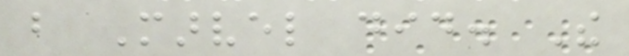but Marvel did. The
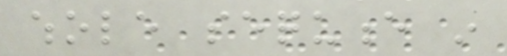whole sequence in
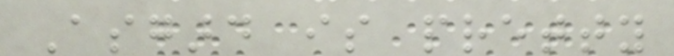Asgard is pretty
